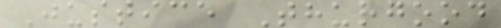Justice Thurgood
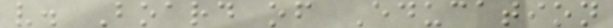v. Board of Education
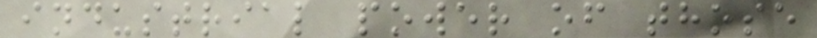industrial power of those
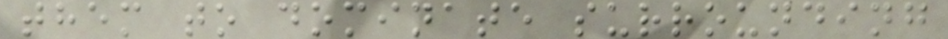them to dominate surrounding
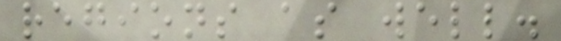regions as well.
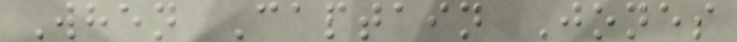When Captain Jones
